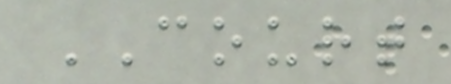COURT
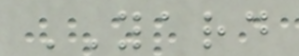YARD
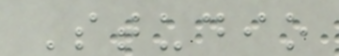Studio
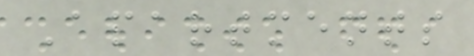Apartments
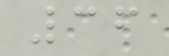36
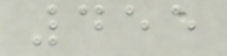455
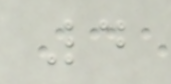4
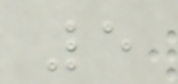5
